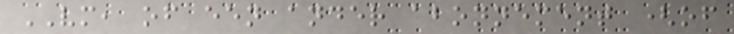VM, of een ander abonnement (of
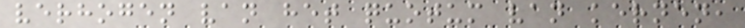verhogen van het quotum van kernen,
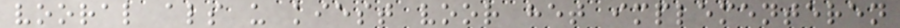vooral als u kiest voor het implementeren
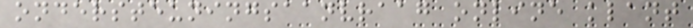ondersteuningsaanvraag online klant
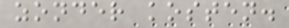zonder kosten.
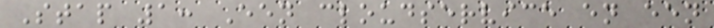Stap 1: Een cloudservice en een
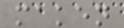maken
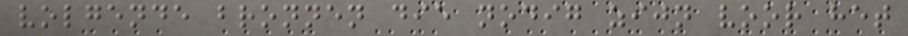volgende bronnen die nodig zijn voor het
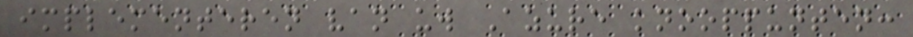implementeren van uw Azure knooppunten:
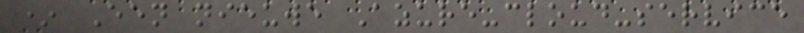* Een nieuwe Azure-cloud-service
